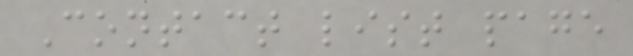Contact list page
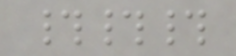###
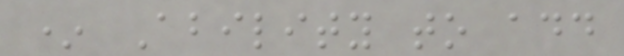* Ability to add
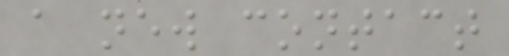a new contact
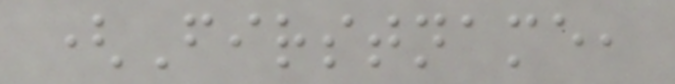(Firstname,
